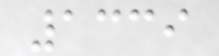1339
